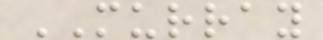MURRAY
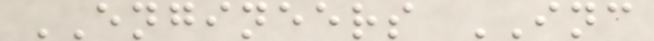ENGINEERS INC
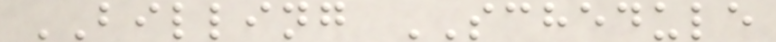BILLING SCHEDULE
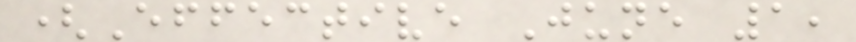(Effective June 1,
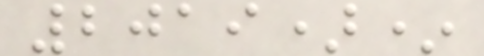2019)*
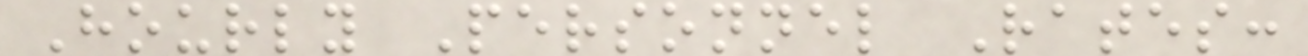Hourly Personnel Rates:
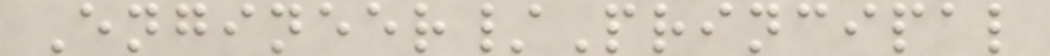Engineer/Principal
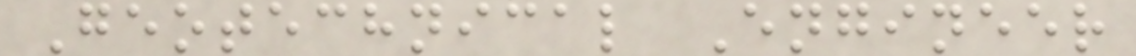Geotechnical Engineer
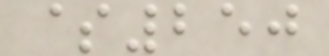$250
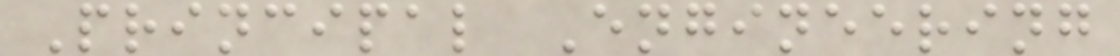Principal Engineering
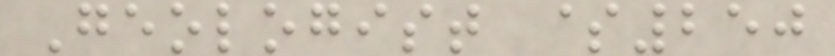Geologist $250
